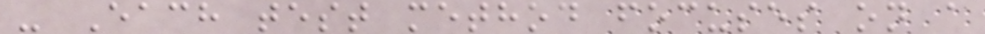- Each test method focuses on a
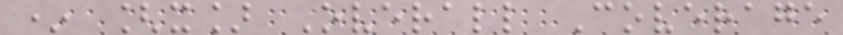* [x] Overall Coverage
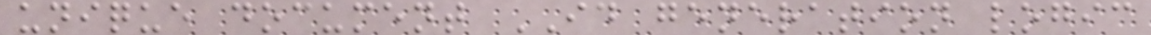unique document ID generation logic
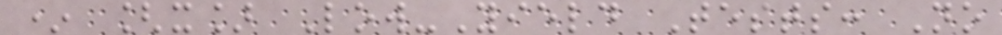* [x] Low-Yield Tests: No
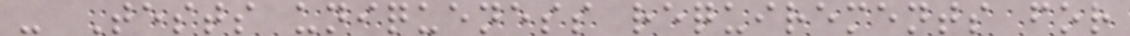- Tests uniqueness requirements for
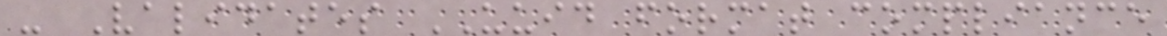- Validates UUID format compliance
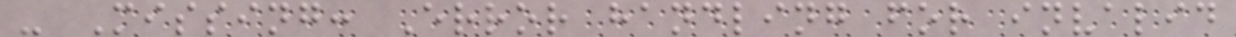- Missing: Error handling for invalid
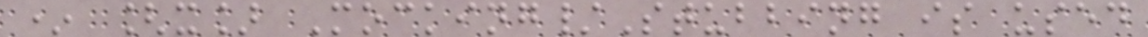* [x] Mocking/Stubbing is used
